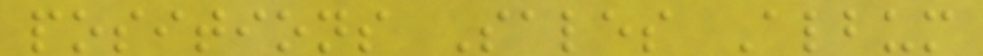positions Sales Album
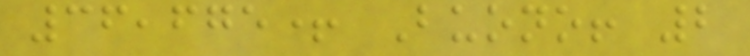36,675+ Buono! 2
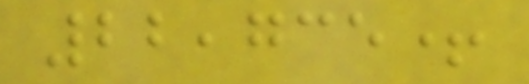22,735+
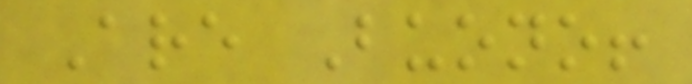Are Buono!
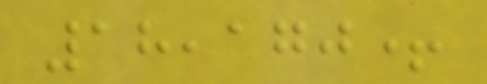18,170+
